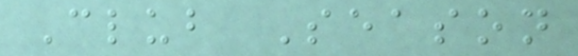Club Season
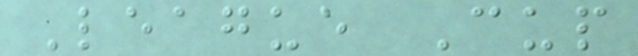League Cup
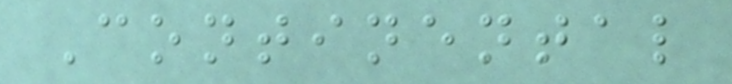Continental
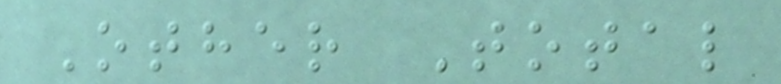Other Total
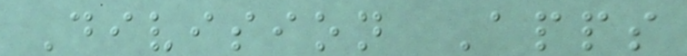Division Apps
